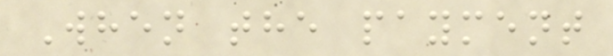When the payment
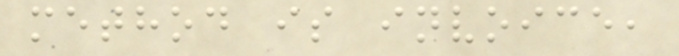method is invoice,
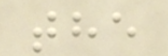the
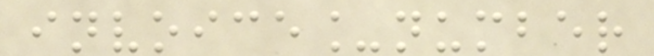invoice_number
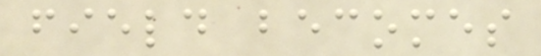field becomes
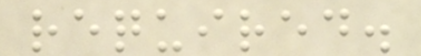required.
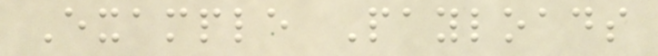Example Payloads
